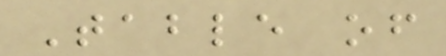Table of
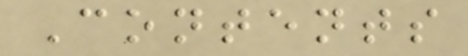Contents
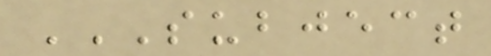SUBJECT
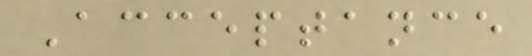Acceptance
